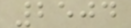2504
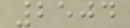2504
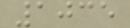1035
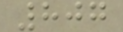807
